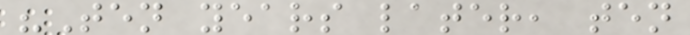"Ten years later, ten
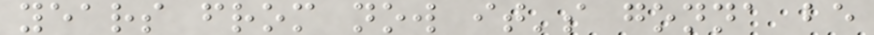years from now it's gonna be
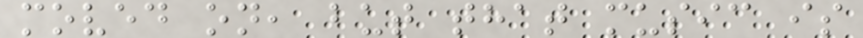moved on, but that music is
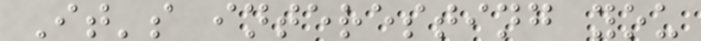It's interesting you
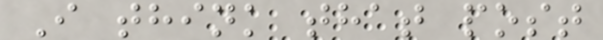I think that post
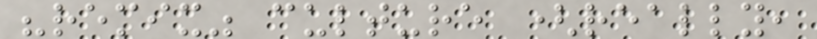"remix" culture (really,
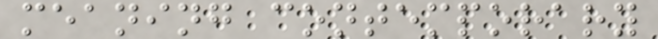meaning contemporary
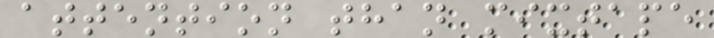attention than mixtape
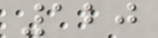120
